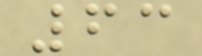63
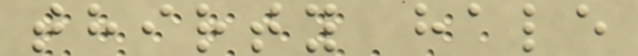thirty hale
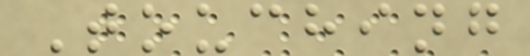Touching
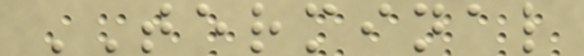TERMINAL
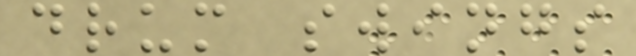drum swings
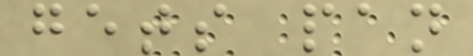gets pan
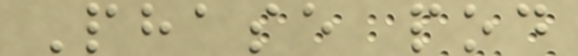Phase pod
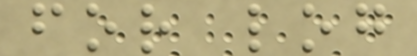for log
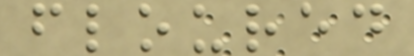floured
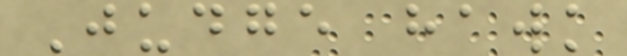Judge hawk
